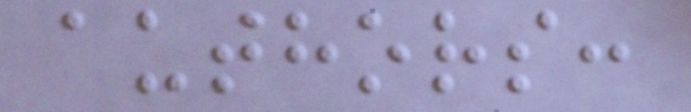authors:
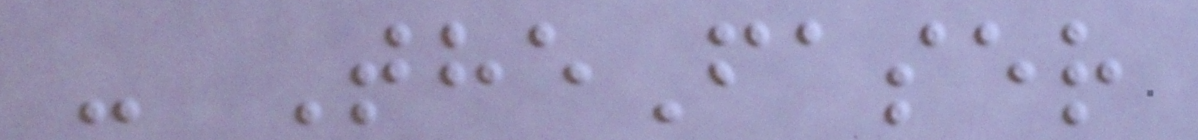- TheFaser
